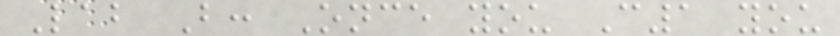Lab B: Once you C1 you
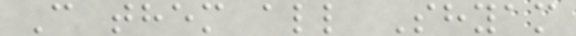C them all Shyam
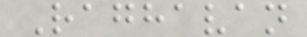Raghavan
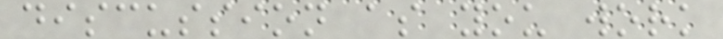discussion as you work
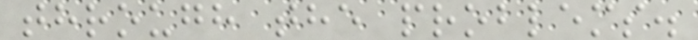through the problems.
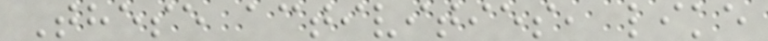These activities, like
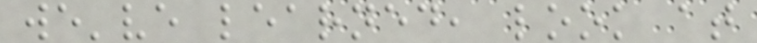we've learned, look at
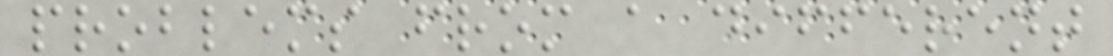problems from a different
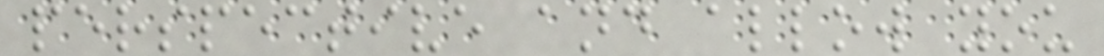perspective and allow you
